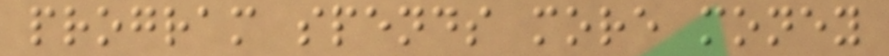program spends more money
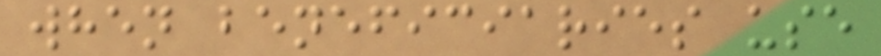when beneficiaries use
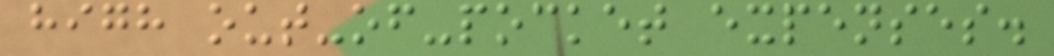high out-of-pocket expenses.
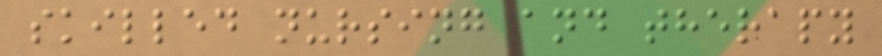skilled nursing and therapy
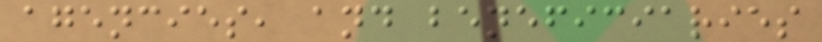agencies, and beneficiaries
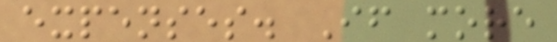expenses. If more
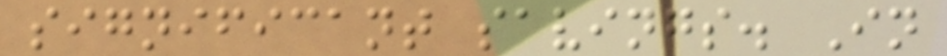significant savings. In
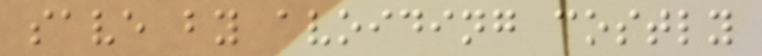save by avoiding costly
